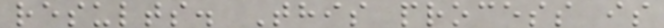results. This process is
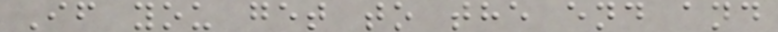If you get to the end and
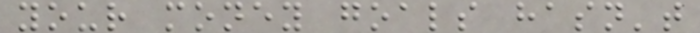your money goals hasn't
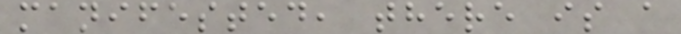manifested, there is a
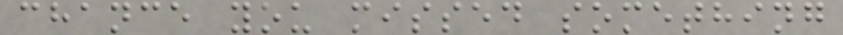chance you missed something
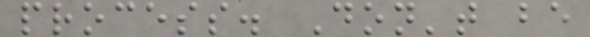process. Don't be
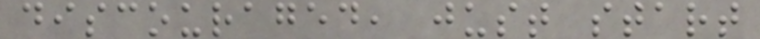discouraged, just start
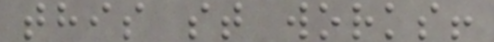this st works!
